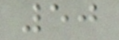50
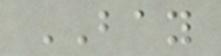BAY
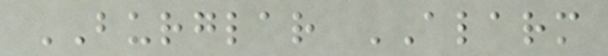BURGLAR ALARM
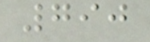790
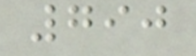790
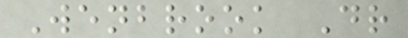Wenbrook Dr
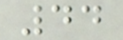44
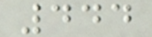444
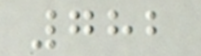782
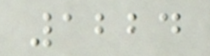1224
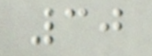30
